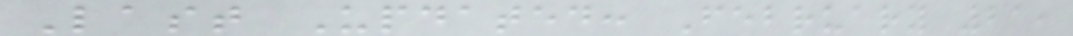Last Updated: February 21,
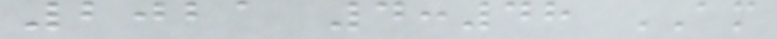2021 4:48 AM
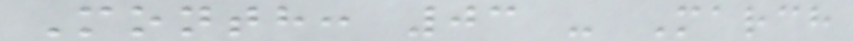Month: 03 - March
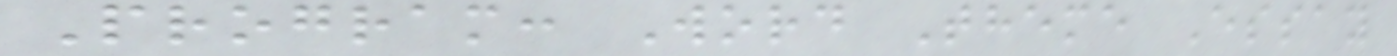Program: Word Theme Essay
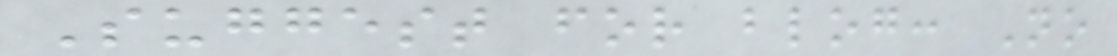Suggest for blog: No
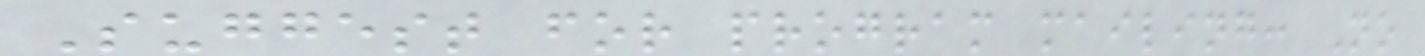Suggest for program mailing: No
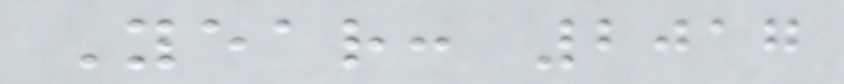Year: 2017
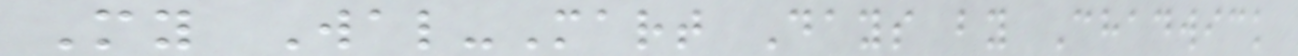My Wal-Mart Days by Chadwick
